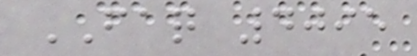FAQ 4095
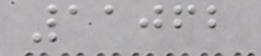11062
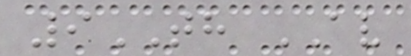9TH AV
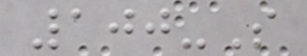100-S
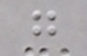g
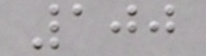100
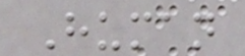Human
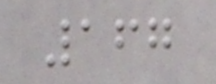167
